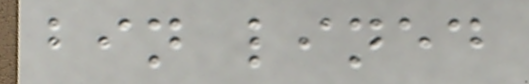bin lined
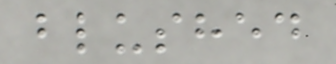blushed
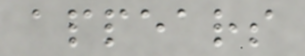appears
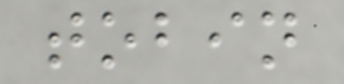tobin
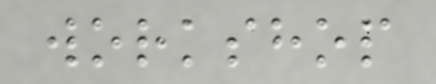workshop
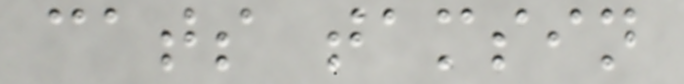cats tamsin
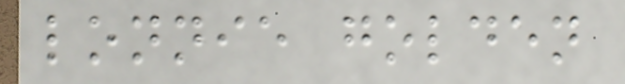lonnie golden
